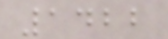1422
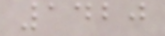1420
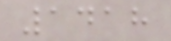1418
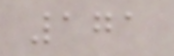171
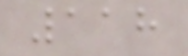118
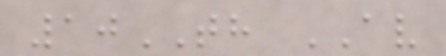10TH AV
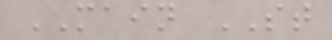MAIN ST
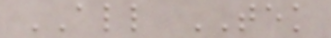ALL TEK
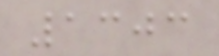1303
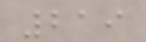219
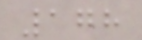178
